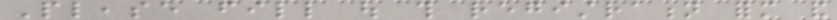Please fill out this registration form and
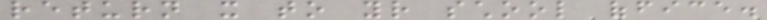return it to your school office.
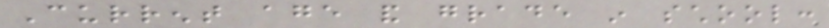Current age and grade in school:
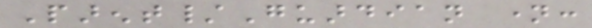Parent/Guardian name:
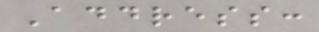Address:
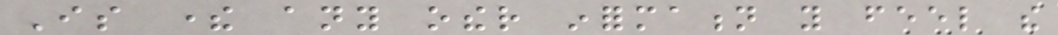Is there any other information you feel the
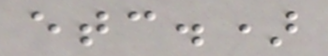etc.)
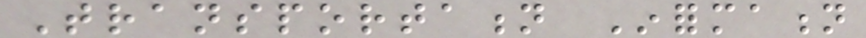Transportation Information
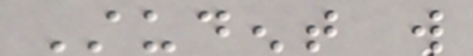Student will
